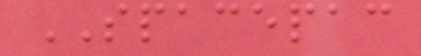SPACEPAC
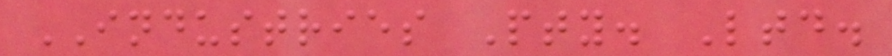INDUSTRIES Pty. Ltd.
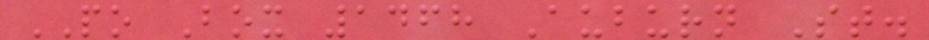PO Box 1468 Auburn St.
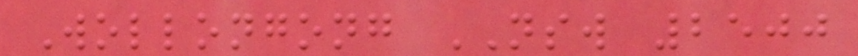Wollongong NSW 2500
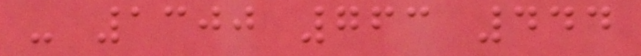- 1300 763 444
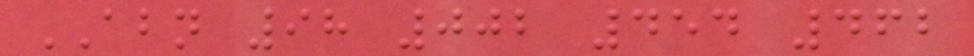ABN 98 002 454 462
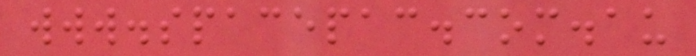www.spacepac.com.au
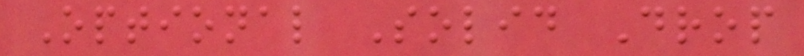Optional Solid Drop
